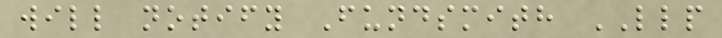will notify Fundsmith LLP
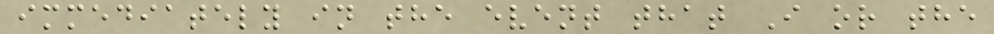immediately in the event that I or the
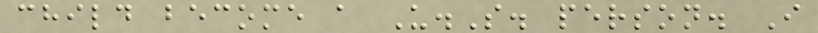child become a U.S. person. I
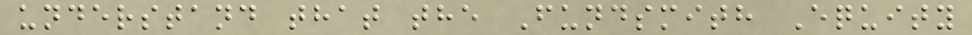understand that the Fundsmith Equity
